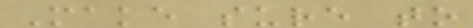Make sure to
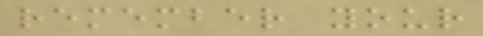remember your
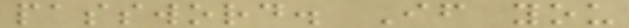password. If you
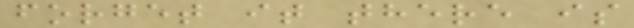forget it there is
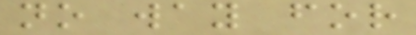no way for
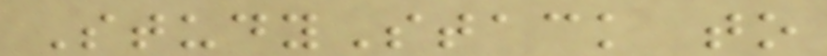StudyStack to
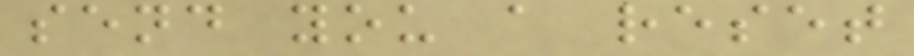send you a reset
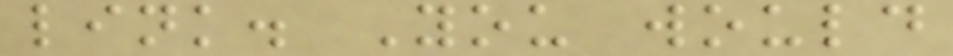link. You would
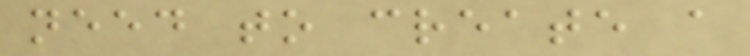need to create a
